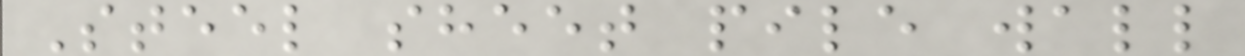Steel sheet pile wall
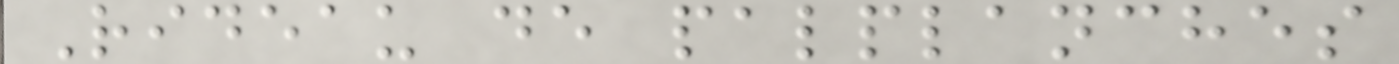Rideau de palplanches
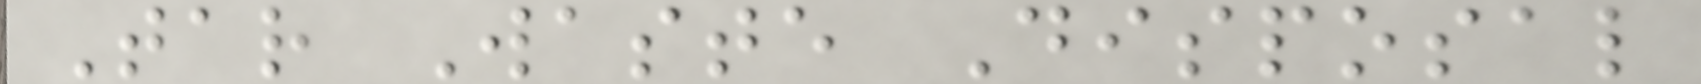Tar Waste Disposal
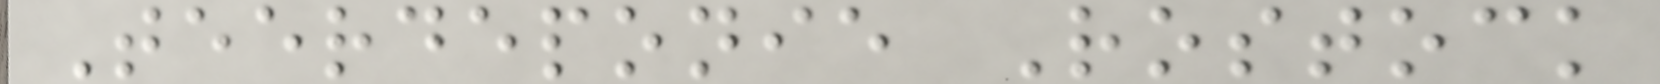Teerdeponie Rostock
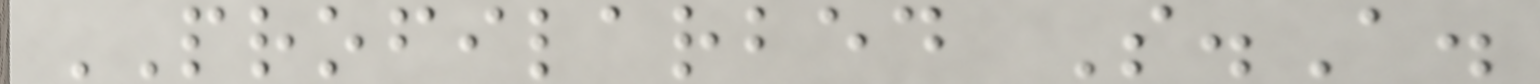PROFILARBED S.A.
